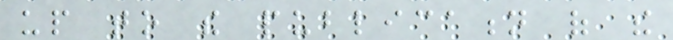up to the publication of the
